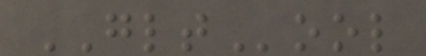GLTool
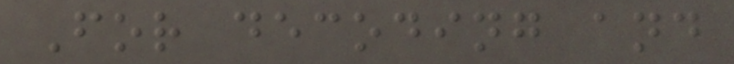For decoding and
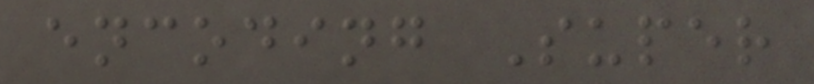encoding Super
